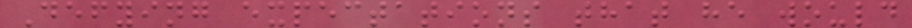Defying expectations that he would
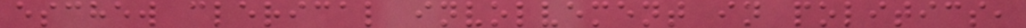eschew clerical involvement in politics,
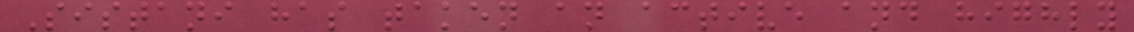Sistani has taken an active and highly
